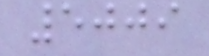5009
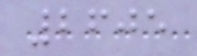2605
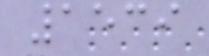1539
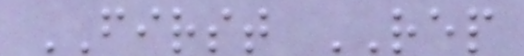FIRST REP
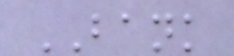BANK
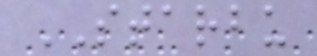STARBU
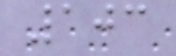103
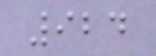924
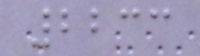2233
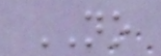NO
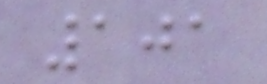101
